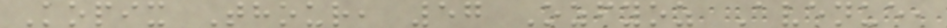Kopix Thour, 57 Ozfyoz Avenue,
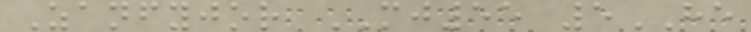Zanfyjor MJ55 5HE
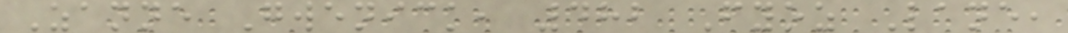Zanne Gwenick, 482 Fyoz Lane,
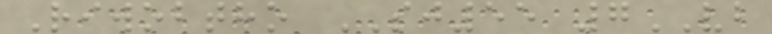Riwobtho SJ55 7VB
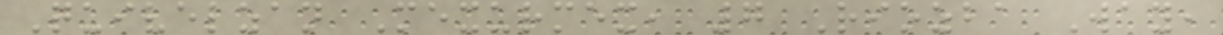Quivelzan Mexurmex, 7 Riozba Way,
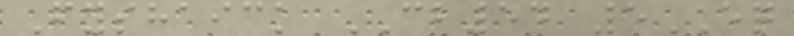Fyshaick CB54 5EQ
